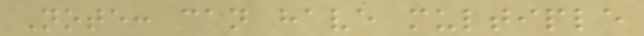Note: can have multiple
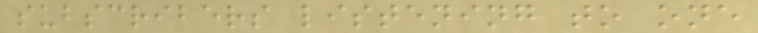subscribers listening to one
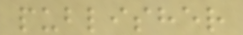publisher
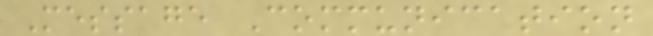Message Communication
